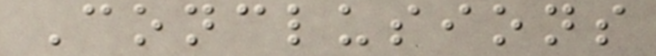Conclusions
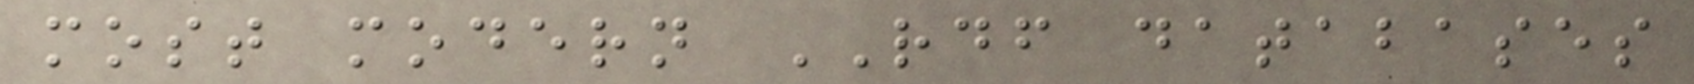most modern RDF databases
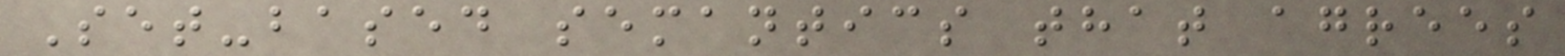Set-based semantics that agrees
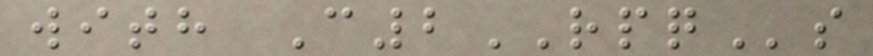with C2RPQs
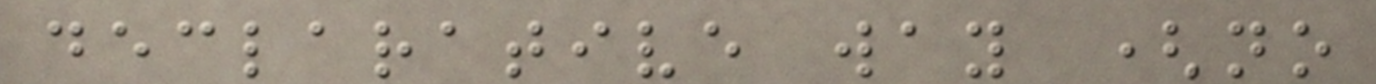declarative way (no
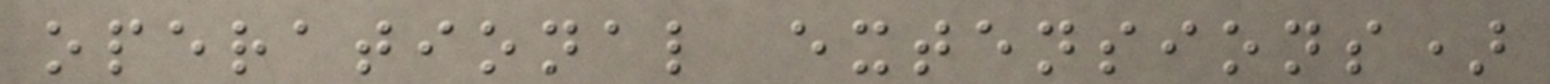operational extensions)
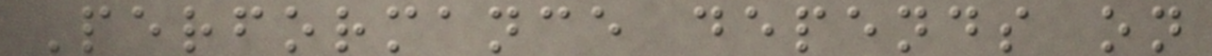Performance depends on
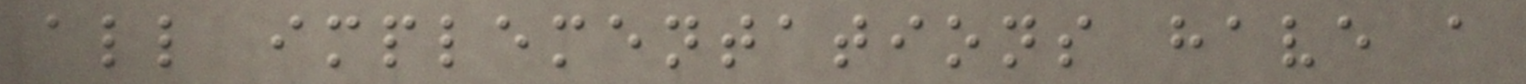all implementations have a
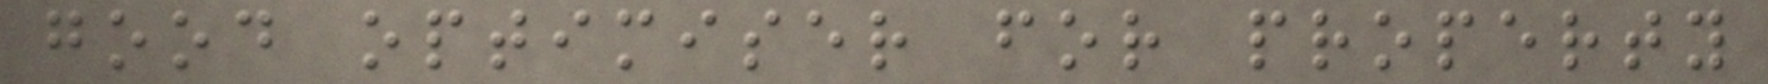good optimiser for property
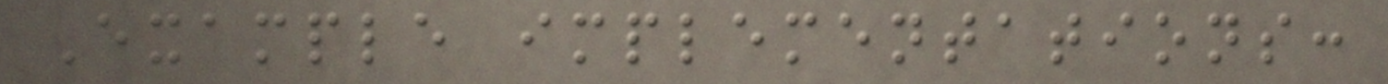Example implementations:
